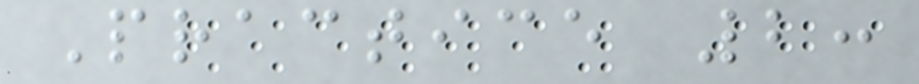Practice 2:
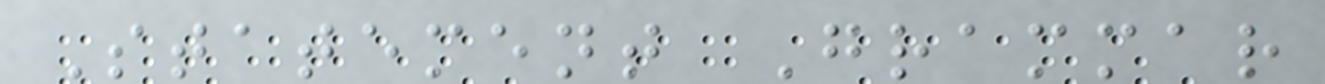Statement Grammar
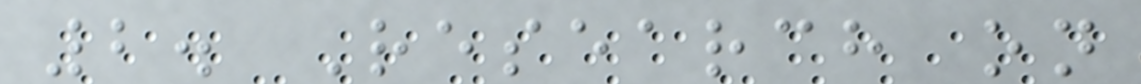2. Research on
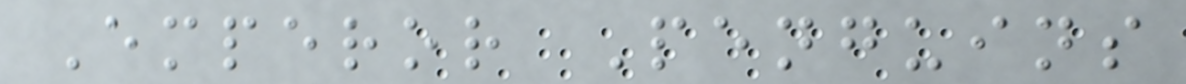Emperor Penguins
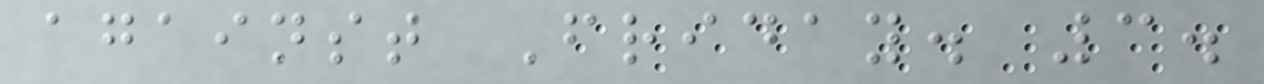against Friday. 3.
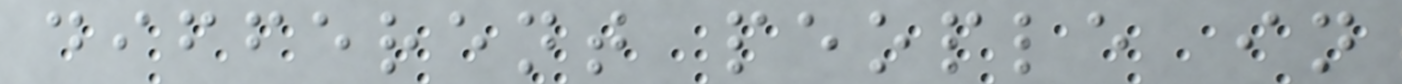different people in
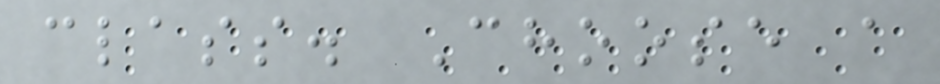class. Choose a
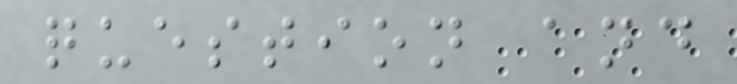question and
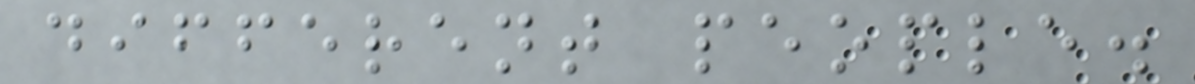different people.
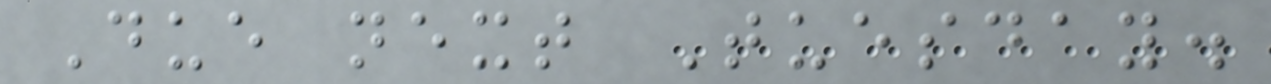Due next Tuesday.
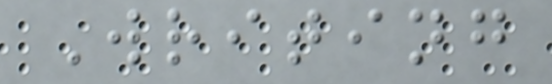Writing
